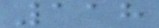118
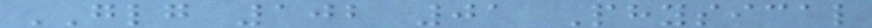GLG 102 01 Physical
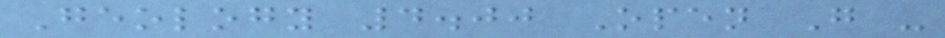Geology 4.00 Open G -
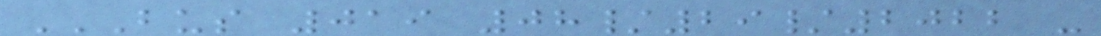BUS 019 08/29/2022 -
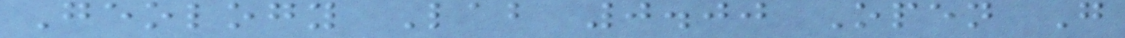Geology Lab 0.00 Open G
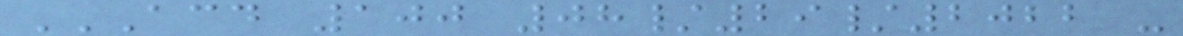ACD 100 08/29/2022 -
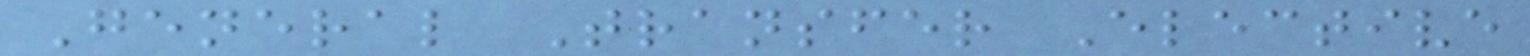General Transfer Elective
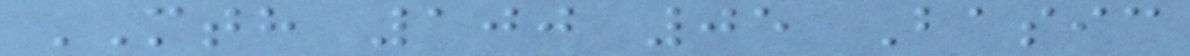MTH 100 05 Basic
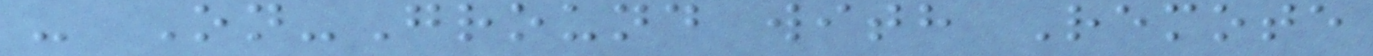- On-Ground with Remote
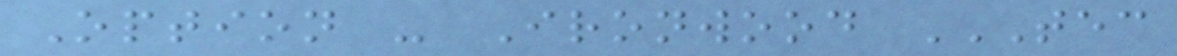Option - Ironwood TEC
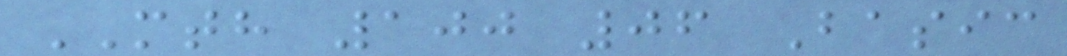MTH 100 06 Basic
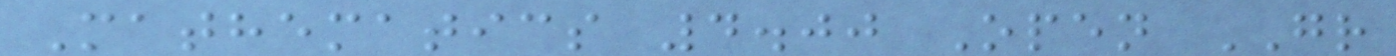Mathematics 4.00 Open GR
